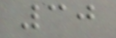30
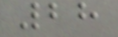28
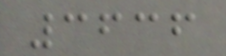3636
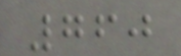760
